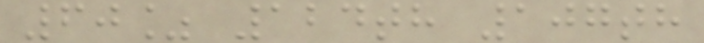60% 124th 107th
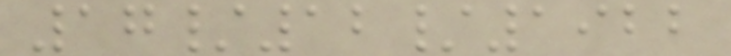17/12/1922
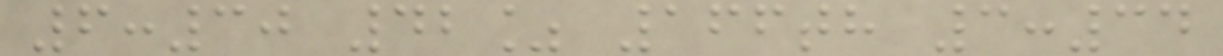6:30 42% 166th 3:34
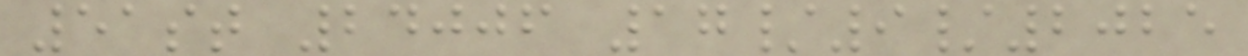51st 24006 17/9/2025
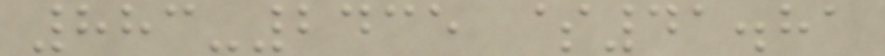883-2435 $41.81
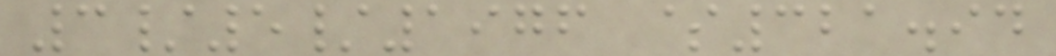3/5/1976 $321.94
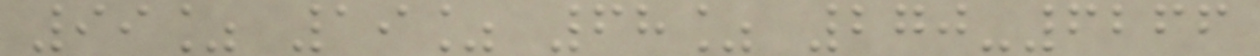99% 19% 68% 270-6266
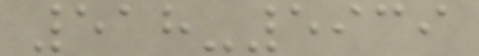518-5939
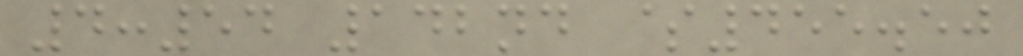4:54 142nd $455.50
